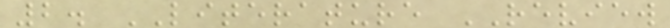2. LITERATURE REVIEW
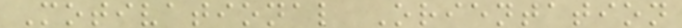Motivational Orientation
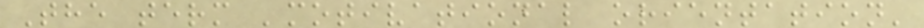The term 'motivational orientation'
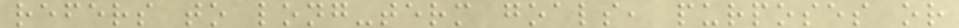refers to long-term goals, purposes or
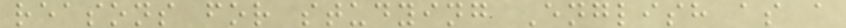reasons for studying English as a
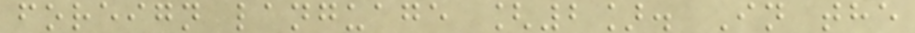foreign language [2]. In the
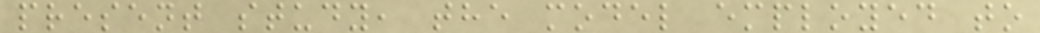present study, the model employed to
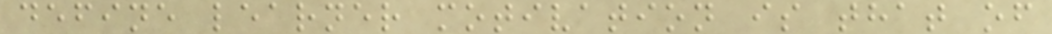define learner motivation is that of
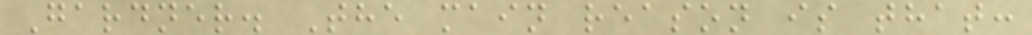Gardner. The main reason is that:
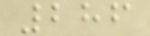286
